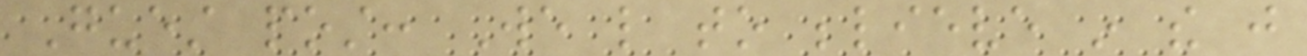Guest post: We like to believe in the just
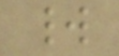world
